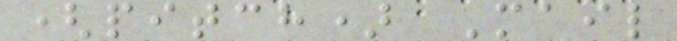(pitch) Mail
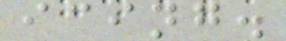icing.
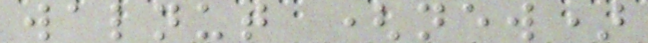walnut (new)
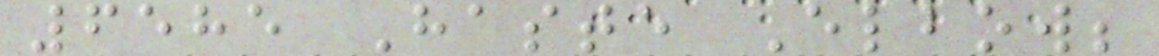6585 Haste Elbow;
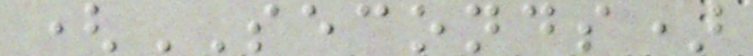(SECONDS)
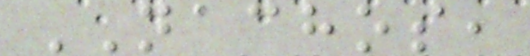NACHOS,
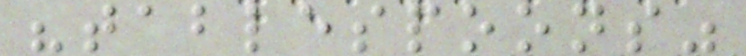"tablespoons"
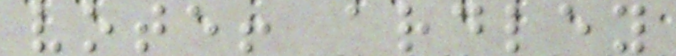vote! ardley
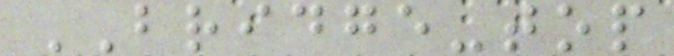BRIDGE-top
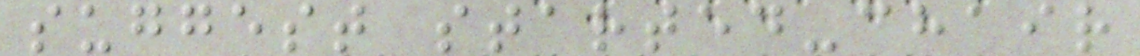suggest started-chair
